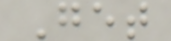Get
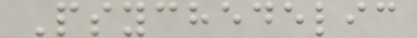Psychedelic
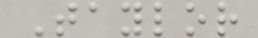Taylor
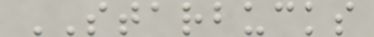STARBUCKS
